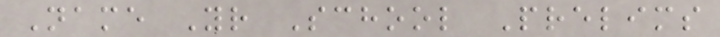Name Yr School Prelims
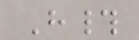H#
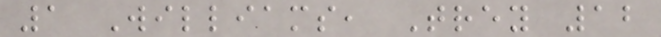1 Williams, Trey 12
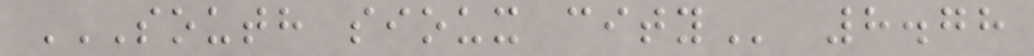SOUTH SIOUX CITY 8.78
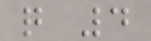q 4
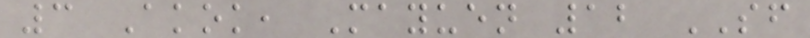3 Akok, Mayuen 12 SF
